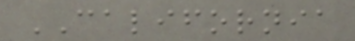CALIFORNIA
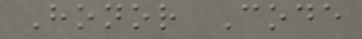Honor Code
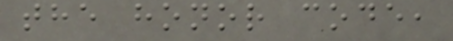the honor code,
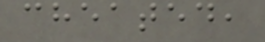cheated,
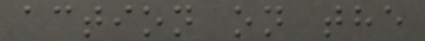action on the
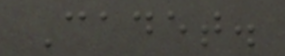Cadet.
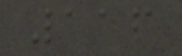116
